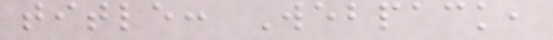title: Webpack,
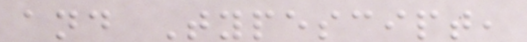and Typescipt,
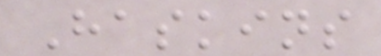Haskins
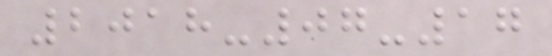2018-07-17
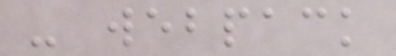- webpack
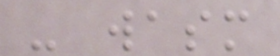- wasm
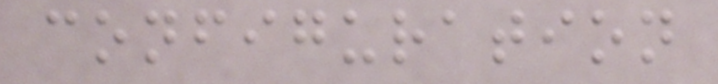configuration
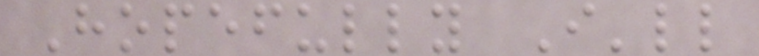Hopefully I'll
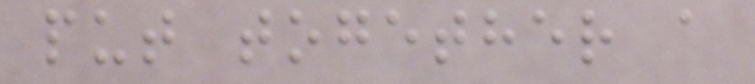put together a
